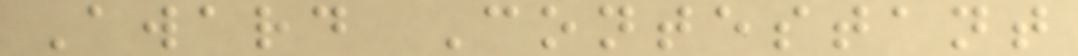Award Contestant
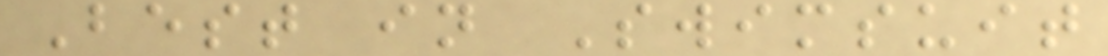Best in Swimsuit
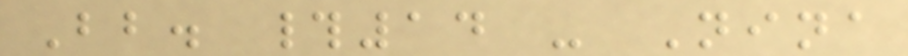Bb. #14 - Nina
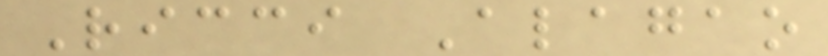Ricci Alagao
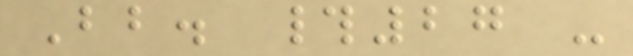Bb. #27 -
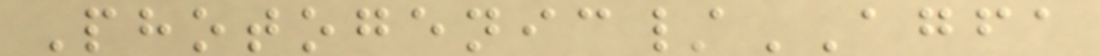Photogenic/AGFA
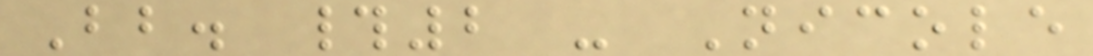Bb. #2 - Nicole
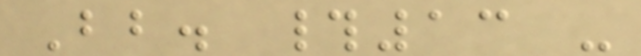Bb. #13 -
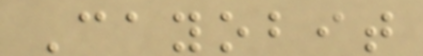Cayobit
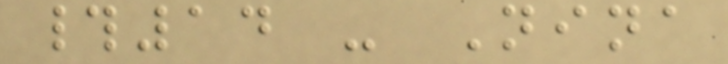#14 - Nina
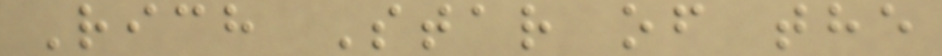Rich Star of the
